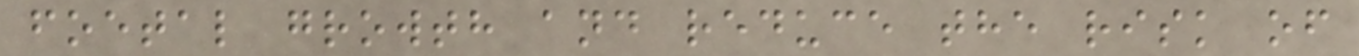foetal growth and reduce the risk of
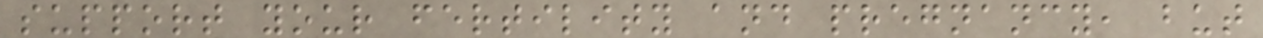support your fertility and pregnancy, but
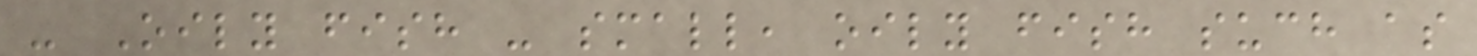- Oily fish - small, oily fish such as
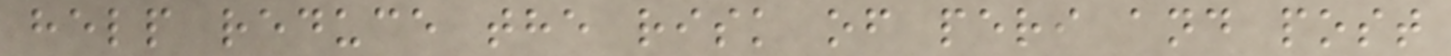help reduce the risk of peri and post
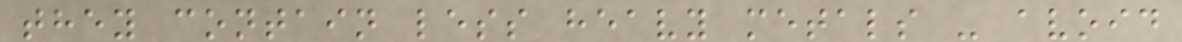they contain less heavy metals - avoid
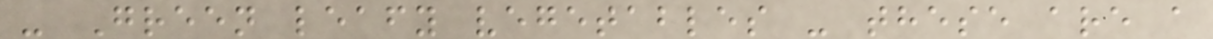- Green leafy vegetables - these are a
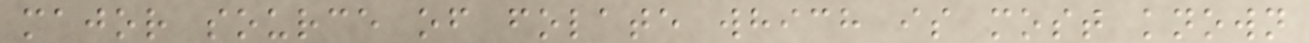major source of folate which is most known
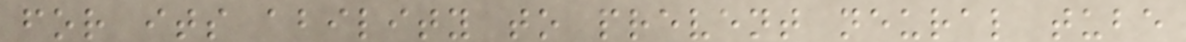for its ability to prevent neural tube
